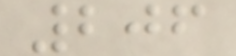206
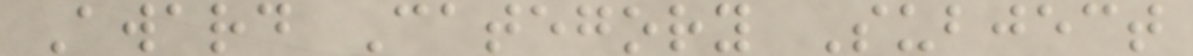Award Category Subject
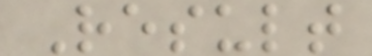Result
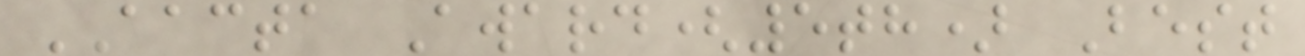AACTA Award(5th) Best
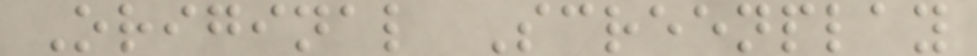Original Screenplay
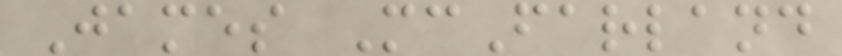James McFarland
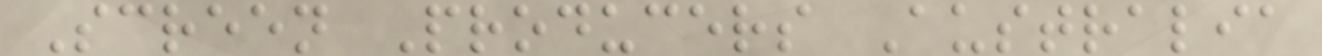Screen Producers Australia
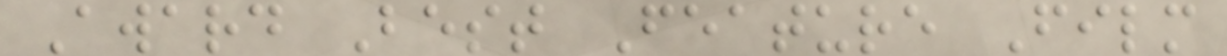Award Best Feature Film
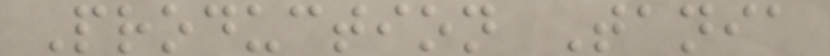Production Tania
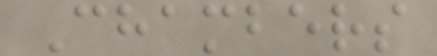Chambers
